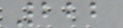222
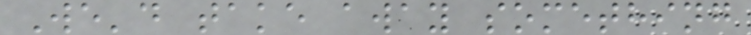We'd take away something
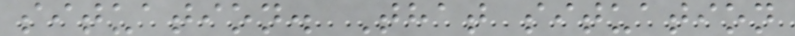situation. That situation
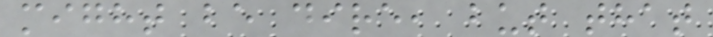might be dire, but that
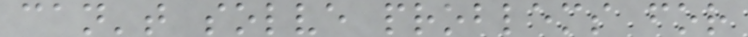can't solve problems for
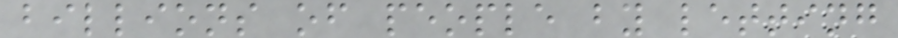billions of people by letting
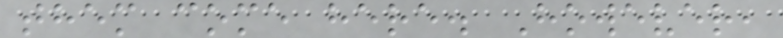them come here. However,
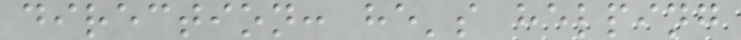direction: he's helping
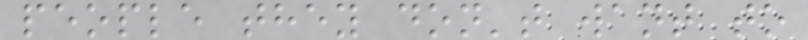people they don't want to
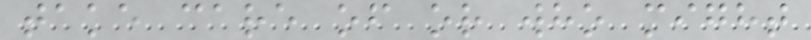take care of or who might
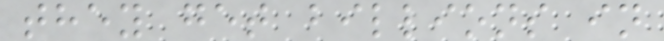they get billions in
